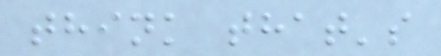think that's
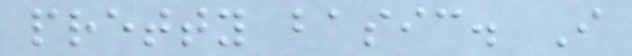pretty basic. I
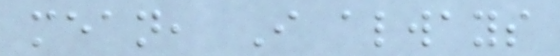mean, I always
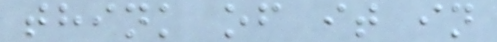think of it in
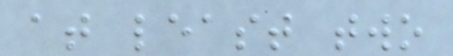at least two
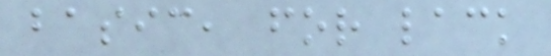basic, for lack
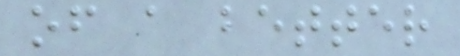of a better
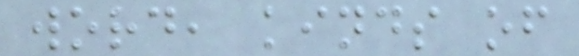word, kinds of
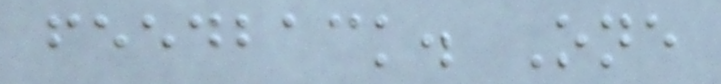feedback. One
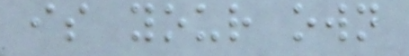is your own
